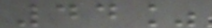44%
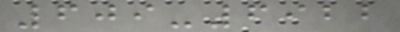609-6922
